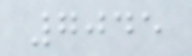7045
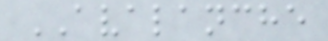AVALANCHE
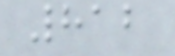812
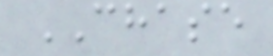CHASE
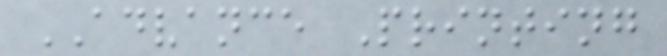ADVANCE Printing
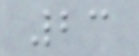23
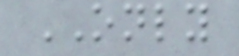ONLY
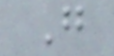G
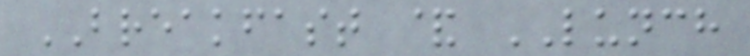BREAKFAST & LUNCH
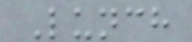Lunch
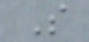S
